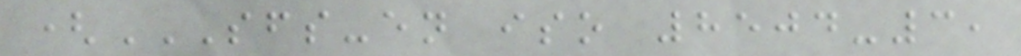(SFS-EN ISO 8504-3,
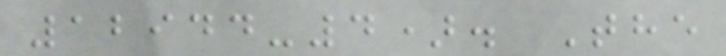12944-4). The
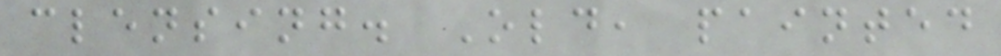clensing. Old, painted
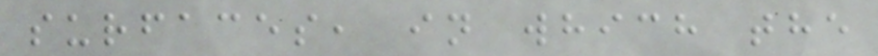surfaces, in which the
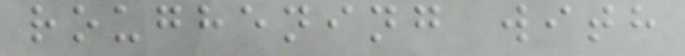roughening with
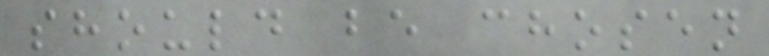should be chosen
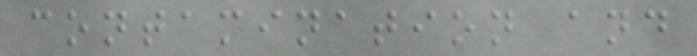contamination and
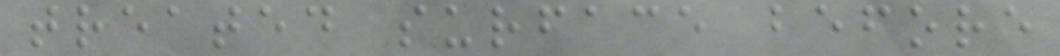treated surface before
